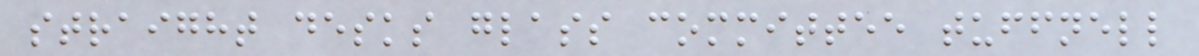straight desks glass committee tuffnell
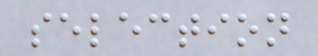selection
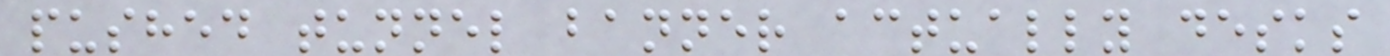pushed tunnel banner actually desks
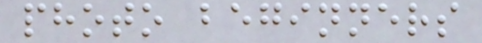photo beginners
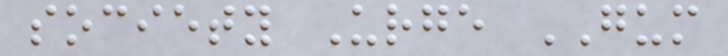society Urge GUM
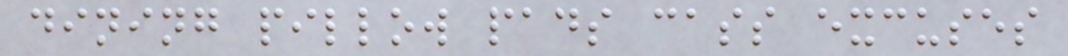dining pillow pads cass excuses
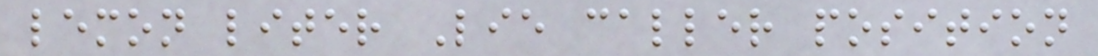lemon liter Lie caller position
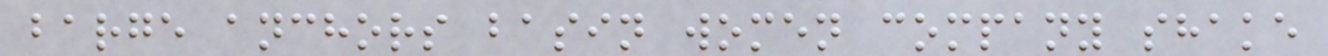barge anchors basin women company shake
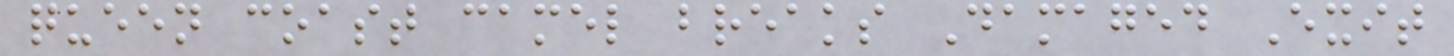queen coast camel breaks Damaged Exit
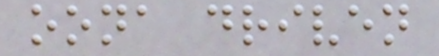oona driven
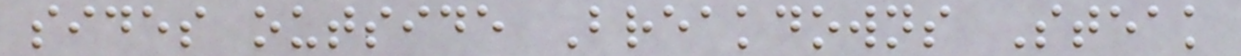sides outside Breakdowns Steak
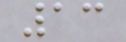13
